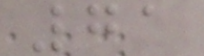71
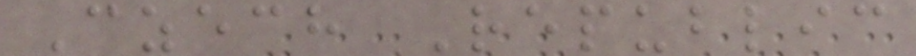Czech Republic
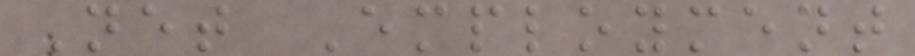Net Employment
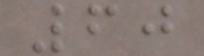60
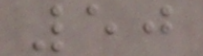50
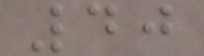40
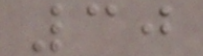30
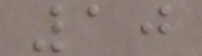10
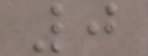0
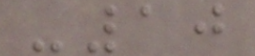-10
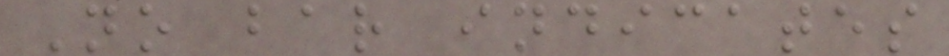No bar indicates
